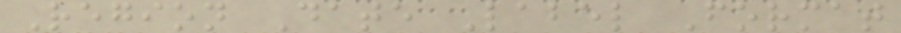Region Date Label Format
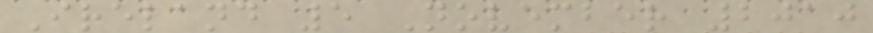Ireland 5 November 2010
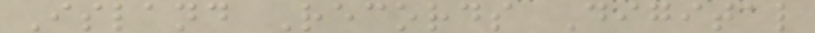Island Records Digital
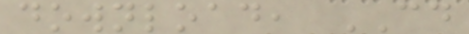download, CD
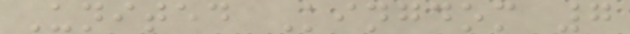United Kingdom 7
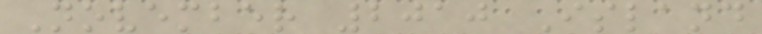November 2010 Island
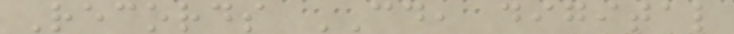Records CD, digital
